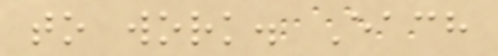to work. Each
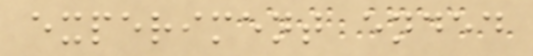experiment ended
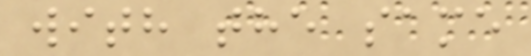with the same
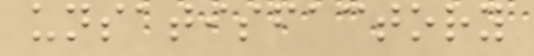unsatisfactory
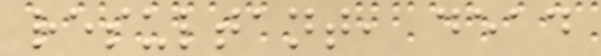resultant, dead
